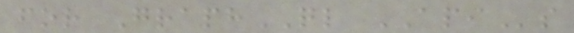for GraphQL APIs
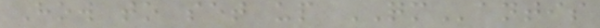How to set up QMantis
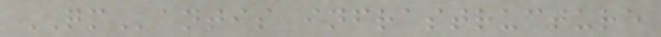QMantis infrastructure
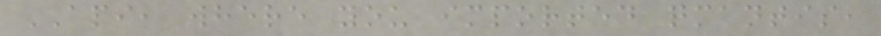API, where you imported qmantis,
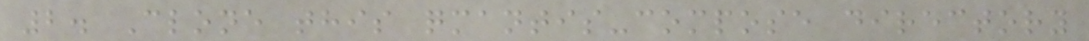2. Clone this qmantis-compose directory
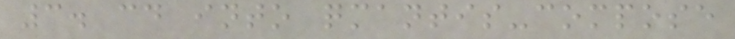3. cd into qmantis-compose
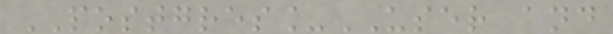POSTGRES_USER and
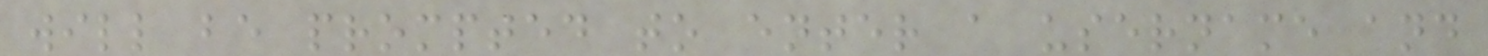will be prompted to enter a username and
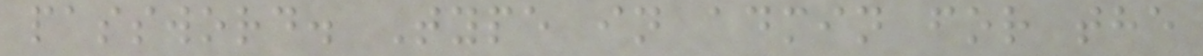password. Type in admin for the
